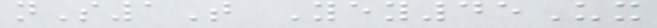nS1T Yey45Ux
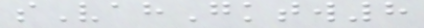sVahGktw8
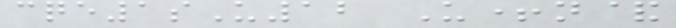cqe1sU12 U+n&
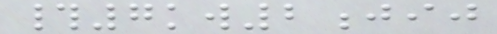#7kw2jij
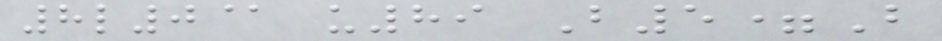8l0@ u89 B5=B
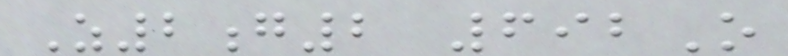Z2g2 692O
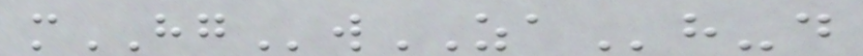mHGwZAh-d
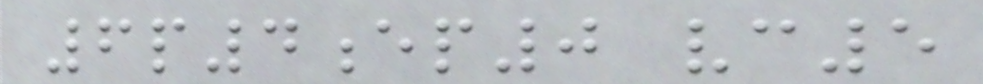6p4ep0 vc5
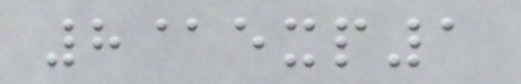8@exp1
